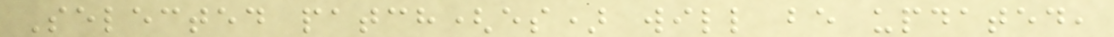Selected patch(es) will be updated,
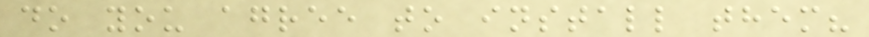do you agree to install them?
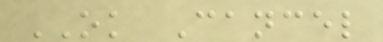OK Cancel
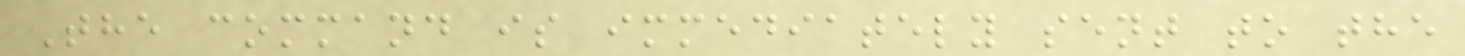The command is immediately sent to the
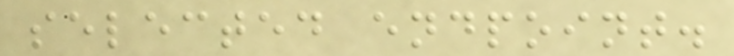selected endpoint.
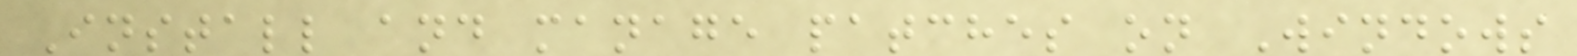Install and manage patches on Windows
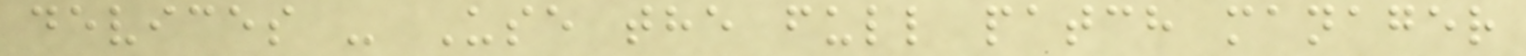devices - Use the full patch manager
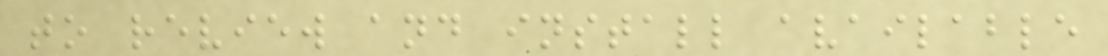to review and install available
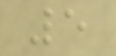5
